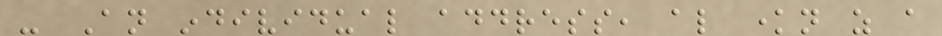- An individual address, also known as a
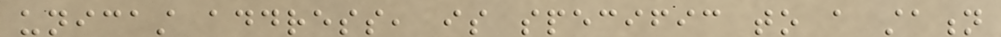unicast address, is specific to a station
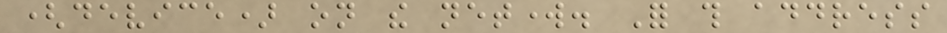(device) on the network. For this address
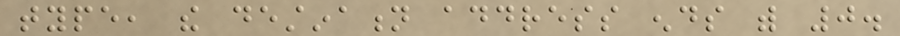type, the destination address ends with 0.
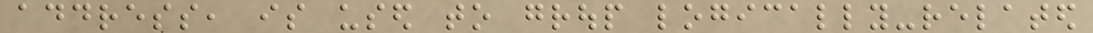address, is used to group logically-related
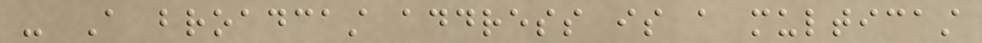- A broadcast address is a multicast
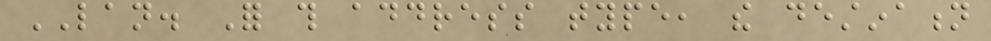LAN. For this address type, the destination
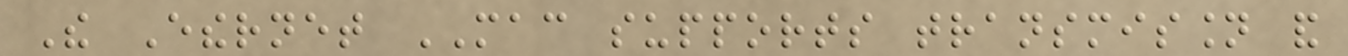The Ethernet MAC supports transmission and
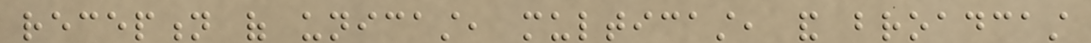reception of unicast, multicast, and broadcast
